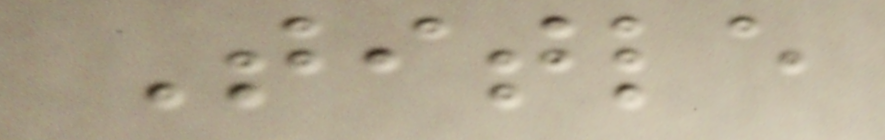Title
